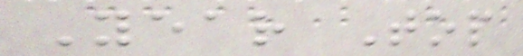Year Top
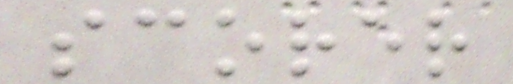scorer
